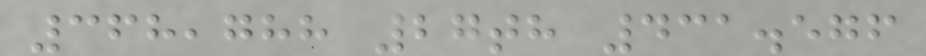368,788 27th 431.576
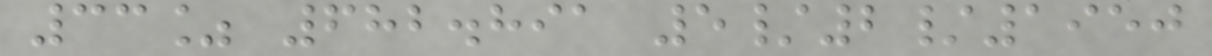33% 682.891 5/2/1950
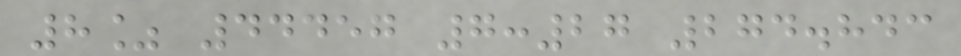8% 44457 7:27 274.843
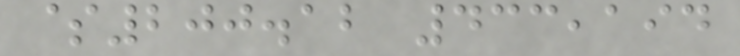$200.12 433,194
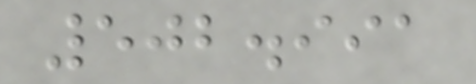502.991
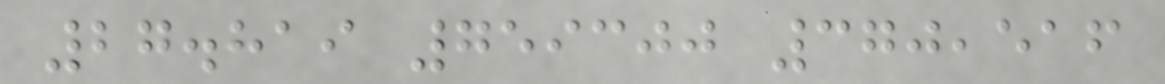27.819 759300 370,516
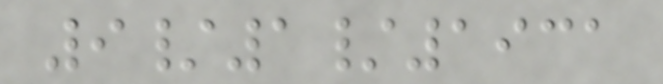9/1/1931
